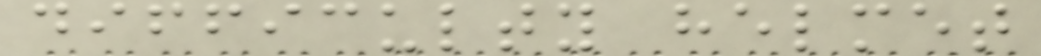difficulty helmet
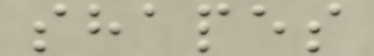shapes
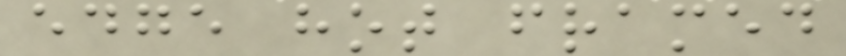edge hot framed
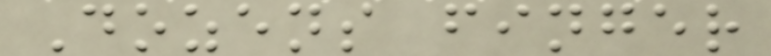Dozens finger
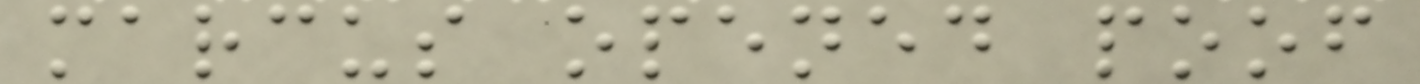marcus opened poof
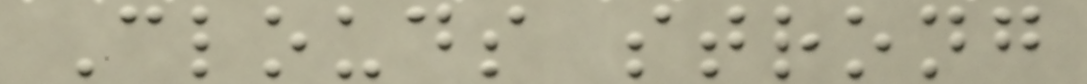Clouds strong
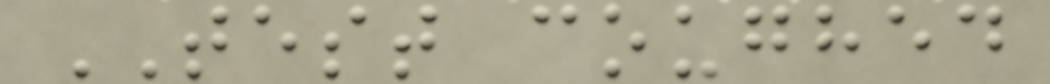TEST coughed
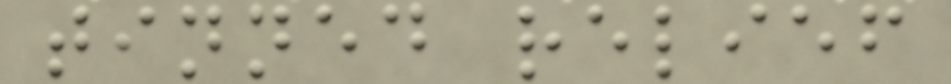tinned relief
